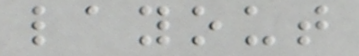layout
